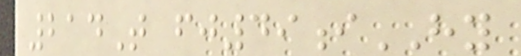214T fj49iHY
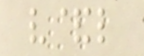v&l
